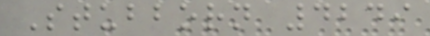Stubborn 4249
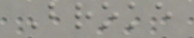Broke
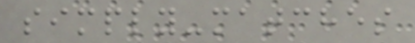simply-matches
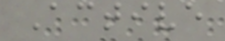Active
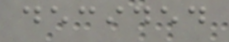decided
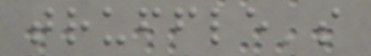truffle's
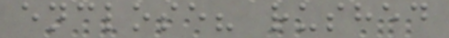enclose? rushed
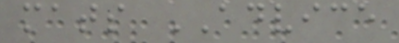mats ADVICE
